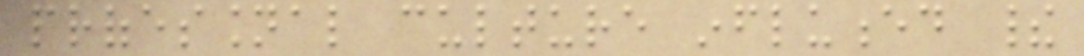professional culture influenced their
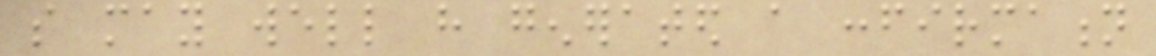so may well have generated a confirmation
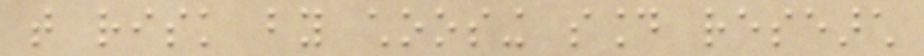that risk by choosing sound research
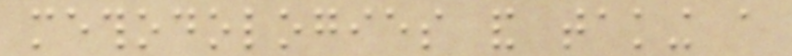methodologies and taking a
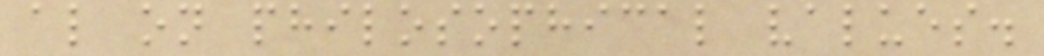also on philosophical values.
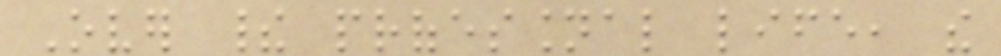Over their professional life, the
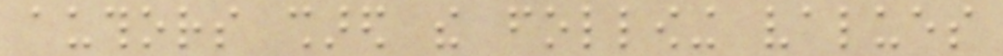authors shared the following values
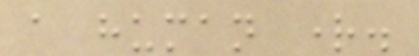a human right.
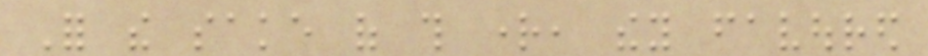For the sake of this right, they favoured
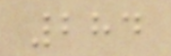284
